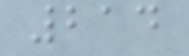214
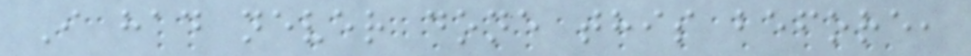I had never done this before,
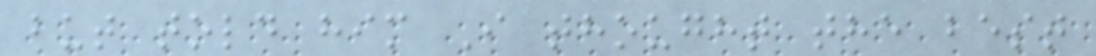but told him I thought the best
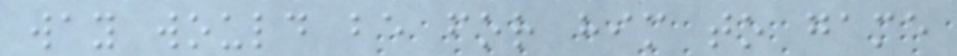way would be for him to game
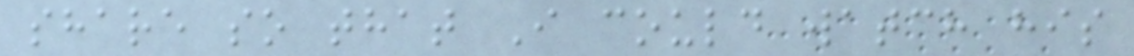share so that I could watch his
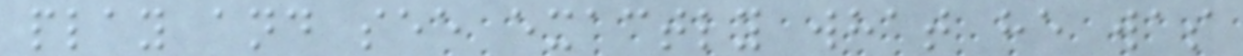play and see exactly what he was
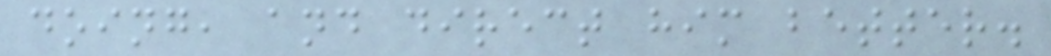doing, and direct him better.
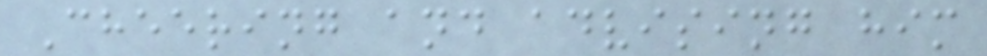Cheering and advising him
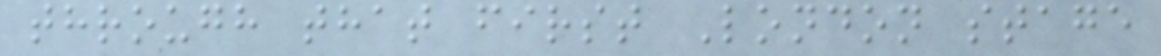through that first London stage
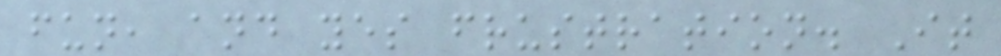fun, and yes frustration. It
